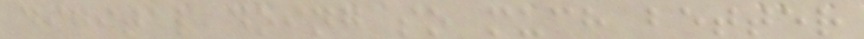digital doing so much better
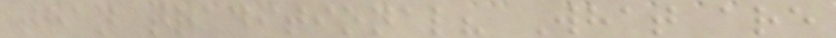than traditional? What are
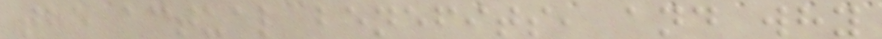the actual benefits, and why
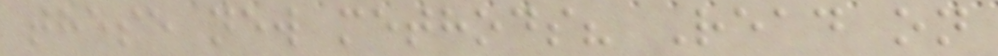these new methods? Read on
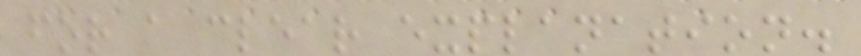for a clear explanation.
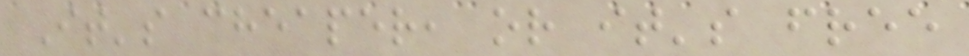It's cheaper, or it's free
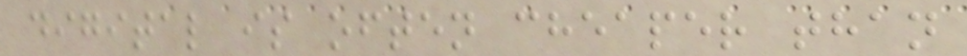digital is often cheaper than
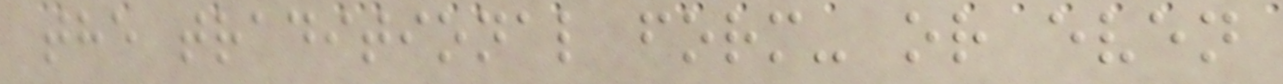the traditional form- or even
